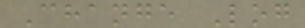Change Log
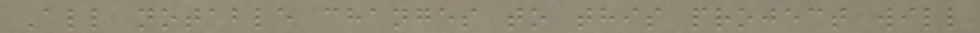All notable changes to this project will
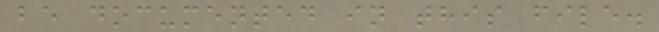be documented in this file.
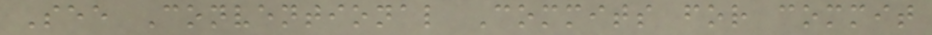See Conventional Commits for commit
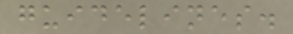guidelines.
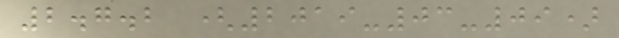2.7.2 (2019-03-09)
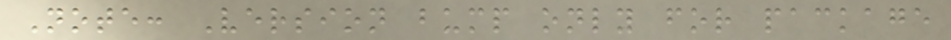Note: Version bump only for package
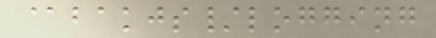@bakjs/logging
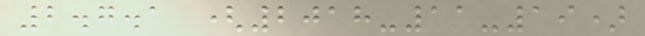2.7.1 (2018-11-19)
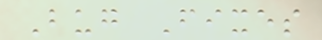Bug Fixes
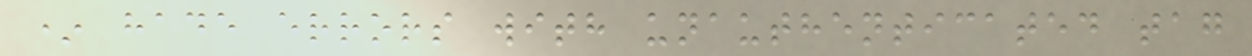* hade errors with unauthenticated tag
